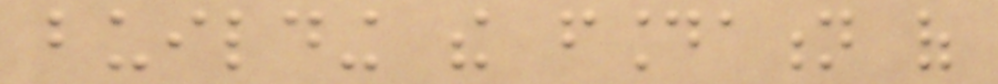building the foundation of
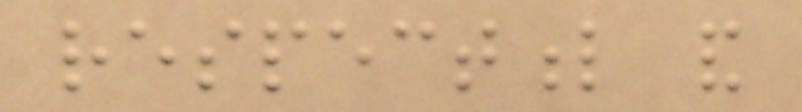respectful and
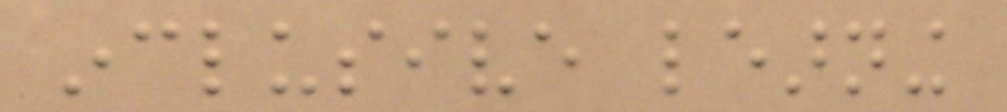inclusive learning
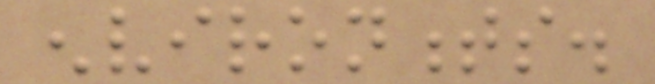environments.
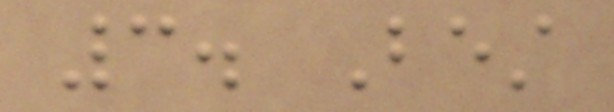3. Best
